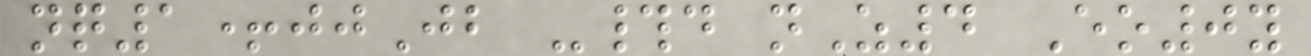nq1+jjJb -#d nZ4 Eo0y
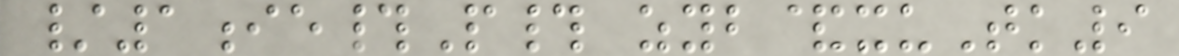/1ie#P# zyb&xuTk9
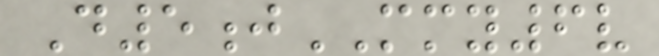D5jMMY6v
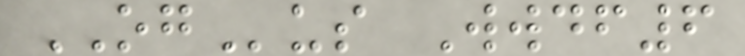OGus Wwdf6
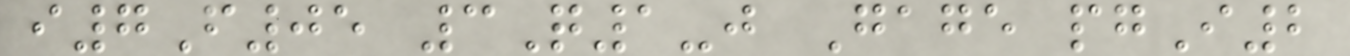i7F05 3Q1-j Gage pgI2
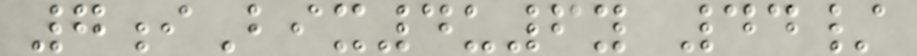7iBix4u6y 44/
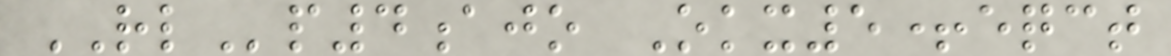RLp4ajo Okx5+eqct
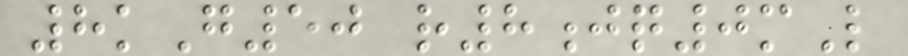8kG50 r8jq0mL
